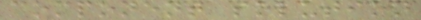component solution
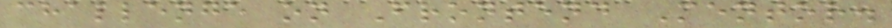challenge on Frontend Mentor.
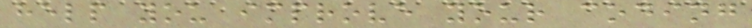help you improve your coding
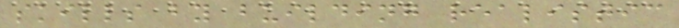skills by building realistic
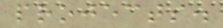projects.
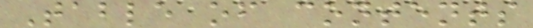Table of contents
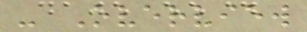- Overview
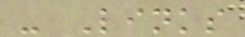- Links
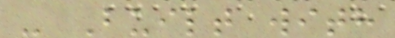- Built with
